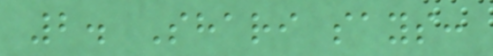2. Shari says:
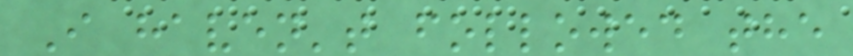I haven't followed the
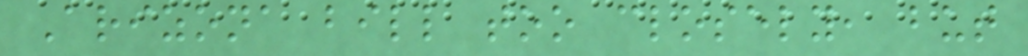Arizona bill too closely, but
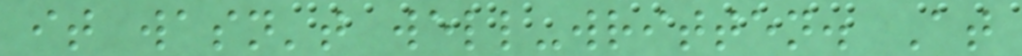it wasn't well-written. At
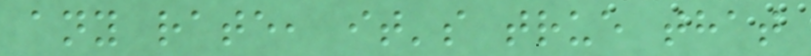any rate, it's true that
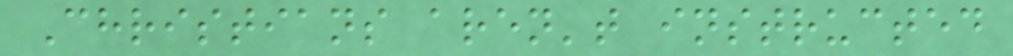Christians aren't instructed
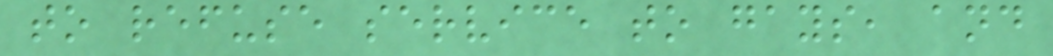to refuse service to gays, and
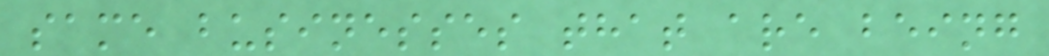same businesses that are being
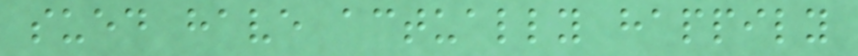sued have actually happily
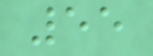55
